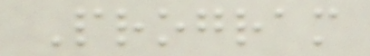Program
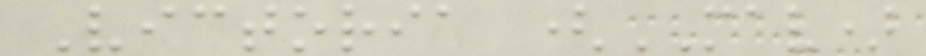Victoria (MAV)
